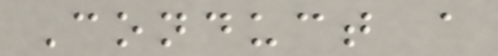Conduct a
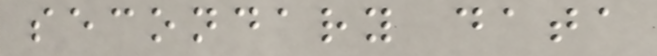secondary data
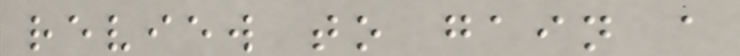review to gain a
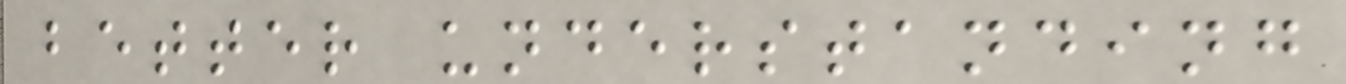better understanding
